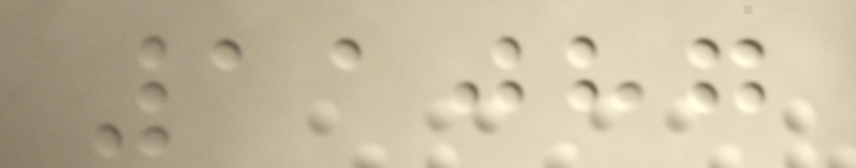11087
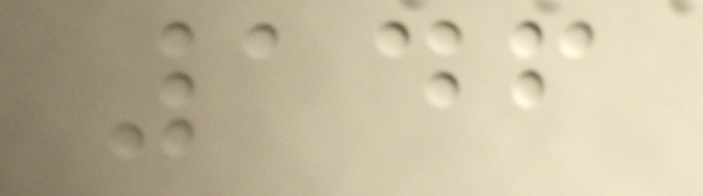146
